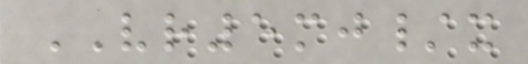VR5mj/x
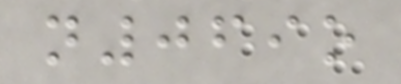n069o
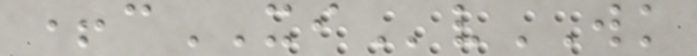+cXIvWK
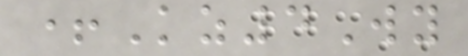+Kz4Wy
